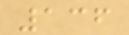136
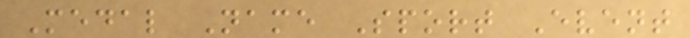Medal Name Sport Event
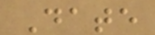Date
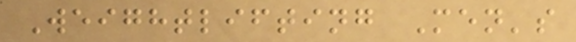Weightlifting Men's
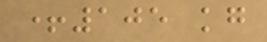+105 kg
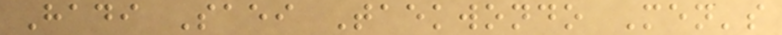Hadi Saei Taekwondo Men's
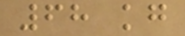68 kg
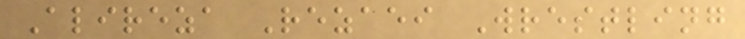Alireza Rezaei Wrestling
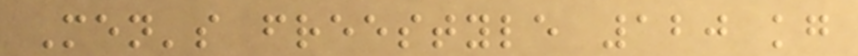Men's freestyle 120 kg
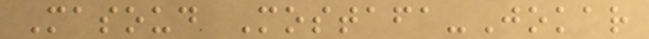Masoud Mostafa-Jokar
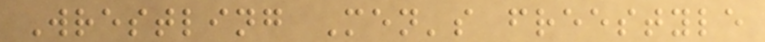Wrestling Men's freestyle
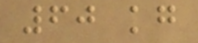60 kg
